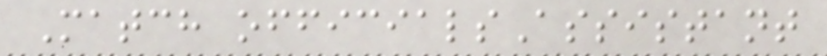Match officialsAssistant
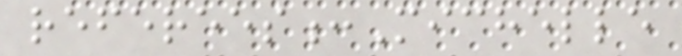referees:Michelle
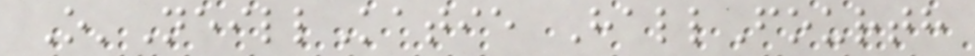O'NeillKatie HallFourth
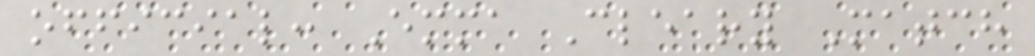official: Emma Cleary Match
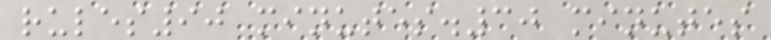rules90 minutes.30 minutes
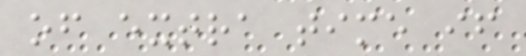of extra time if
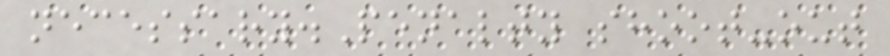necessary.Penalty shoot-out
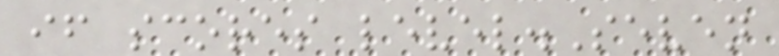if scores level.Seven
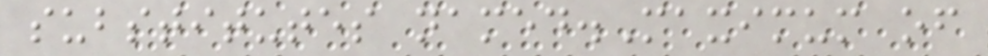substitutes named.Maximum of
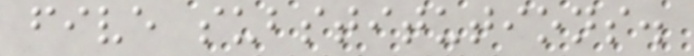five substitutions.
